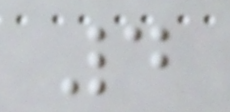4
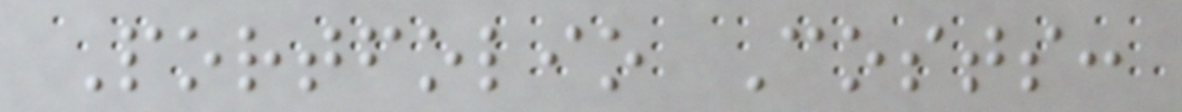Portfolio Costs:
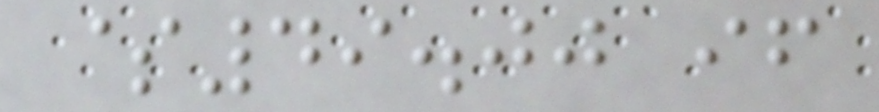$49.00 if
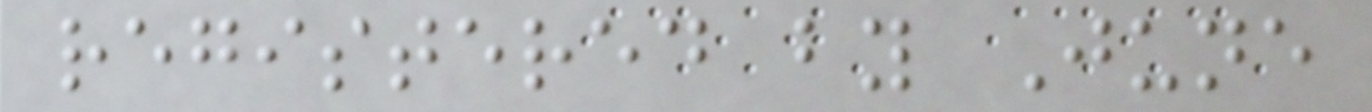registered by June
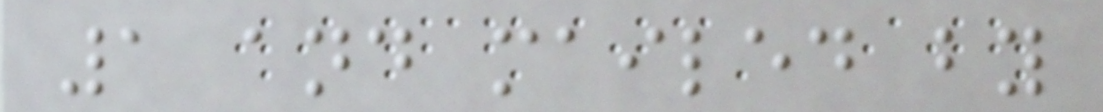1 and mailed by
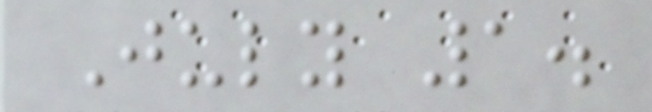July 1.
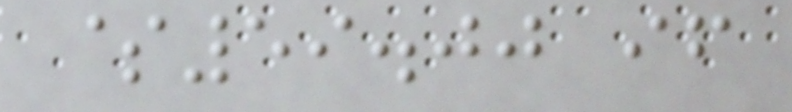$59.00 if
